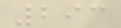293
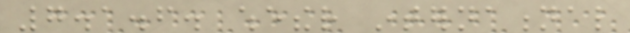7.1.6. whether international
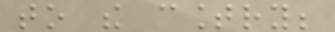to the country;
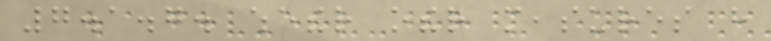7.1.7. whether other measures have
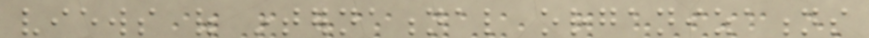views of international organizations
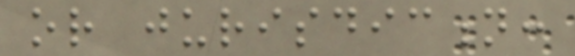or jurisdiction:
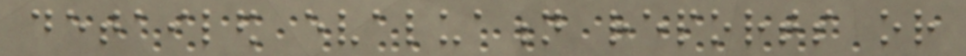detailed evaluation reports or
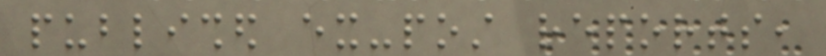published ex-post reports,
